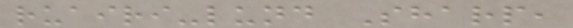ruairi-lund Sharp,
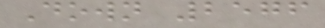Down 2576
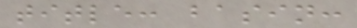title: basin:
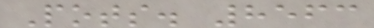Pots. 8563
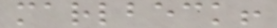marlbeck!
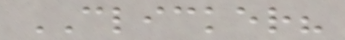CLICKER?
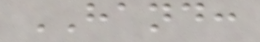HAND:
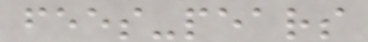fees-pears
